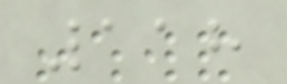118
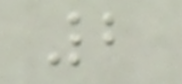2
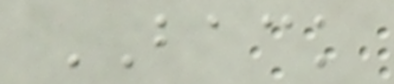BACK
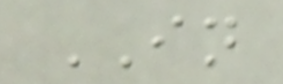IN
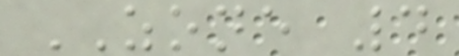ZONE 4
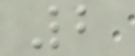2
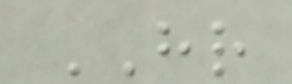HR
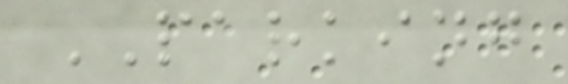PARKING
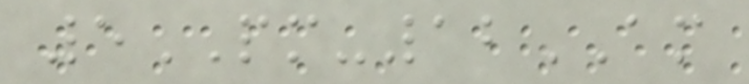5PM-12AM
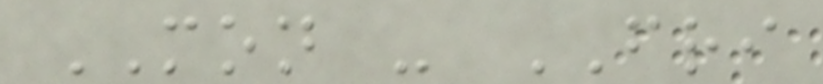MON - FRI
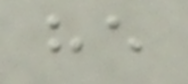he
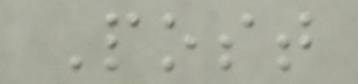Post
